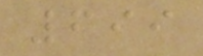699
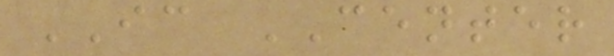IC CENTER
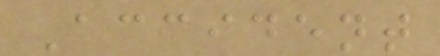Accident
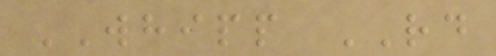WHIPP RD
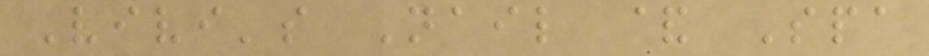Vivi's Nail & Spa
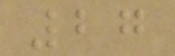27
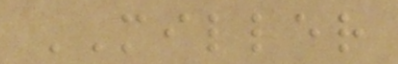MILLER
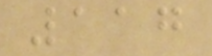117
